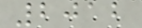2012
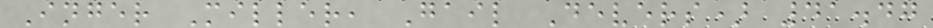Inger Miller, Gail Devers) 41.47
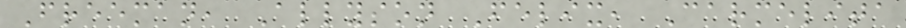Freeman, Allyson Felix, Carmelita
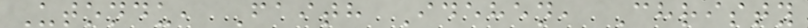Utondu, Faith Idehen, Christy
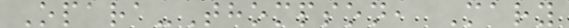Opara-Thompson, Mary
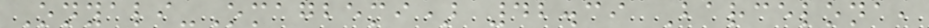Onyali-Omagbemi) 42.39 Barcelona,
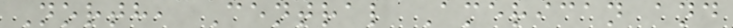North, Central American and
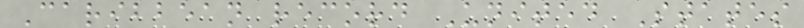Caribbean record United States
